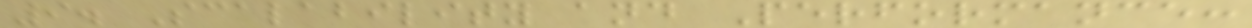9. Scalability and Performance:
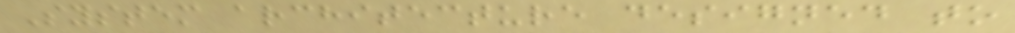System architecture designed to
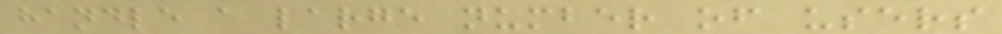handle a large number of users
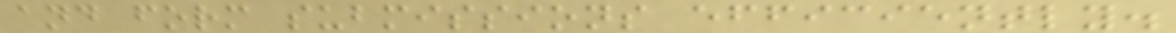and form submissions efficiently.
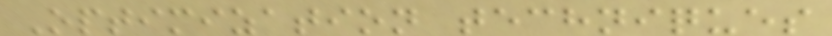Optimization techniques
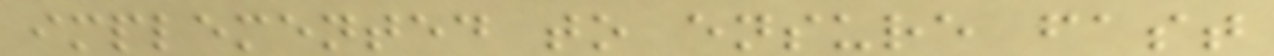implemented to ensure fast
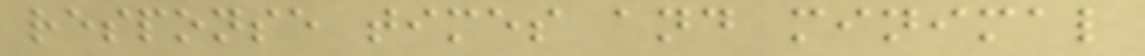response times and minimal
